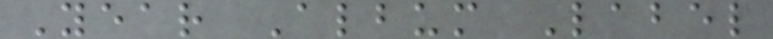Year Album Label
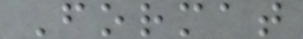Format
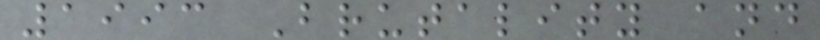1993 Brutality and
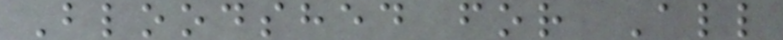Bloodshed for All
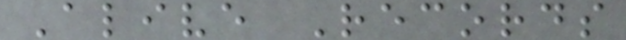Alive Records
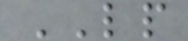LP
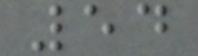54
